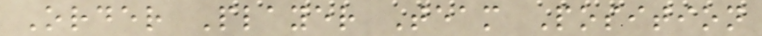Order Player Team Position
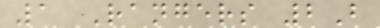1 Rangers 2B
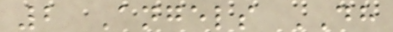2 Angels DH
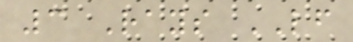3 Rays LF
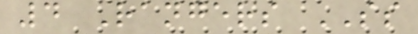4 Rangers SS
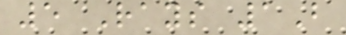5 Rays 1B
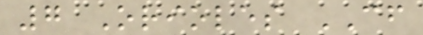7 Orioles CF
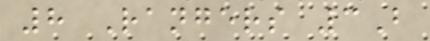8 Rangers 3B
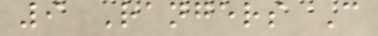9 Rangers C
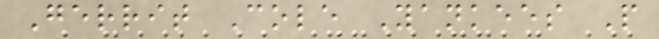Gerrit Cole Yankees P
